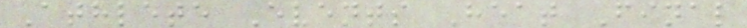Athlete Events Heat Final
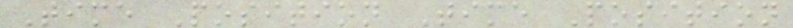Time Position Time Position
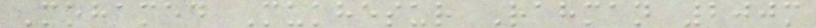Mohamed Mukhesur Rahman 200m
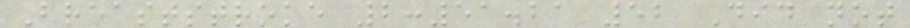Breaststroke 2:51.21 52 Did not
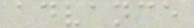advance
